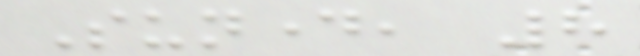Sunday, 8
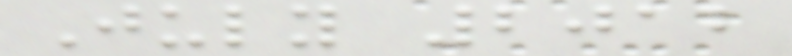July 2012
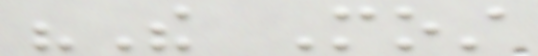"The Most
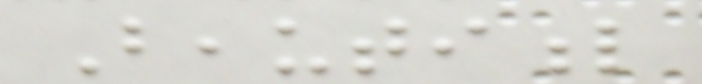Beautiful
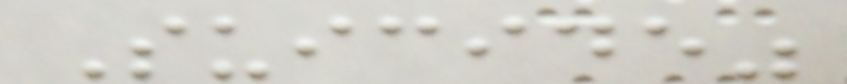Suicide"
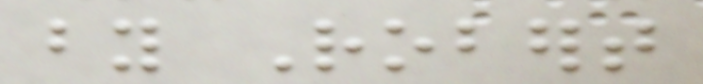by Robert
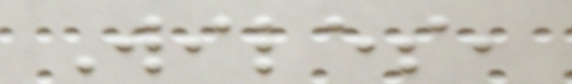Wiles,
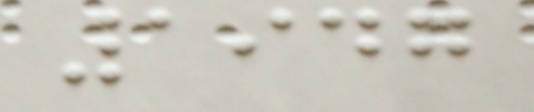1947
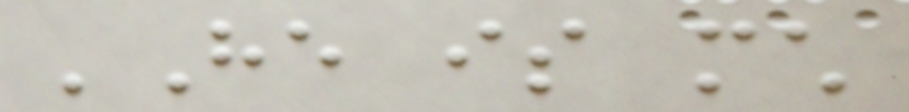'He is much
